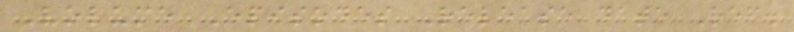Volume Episodes Release date Ref.
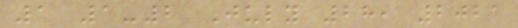1 1-2 July 28, 2021
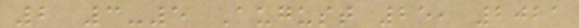2 3-5 August 25, 2021
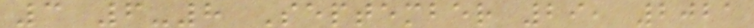3 6-8 September 29, 2021
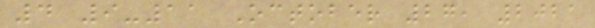4 9-11 October 27, 2021
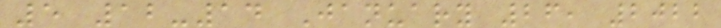5 12-14 January 26, 2022
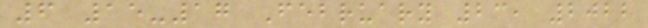6 15-17 February 23, 2022
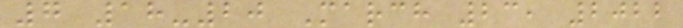7 18-20 March 23, 2022
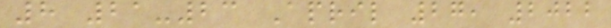8 21-23 April 27, 2022
